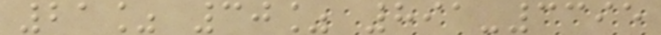21% 30% 891-3395
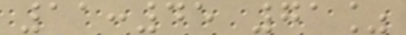11:45 71%
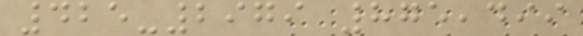425-2979 875,499
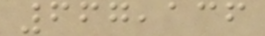667,136
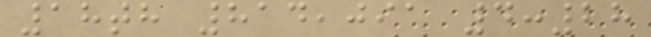18th 814,091 4:28
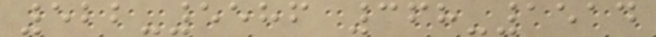522-5586 368-1514
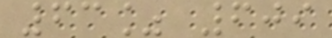63% 609
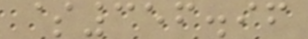$356.96
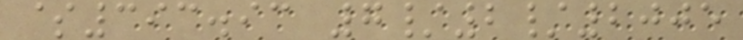$393.93 7/2/2005
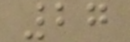27
